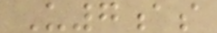U7as
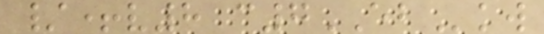/+v8 c7EBkw
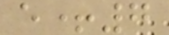e+7
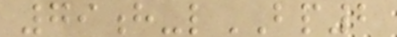79h-lBP2
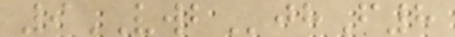9VWBjhF8
